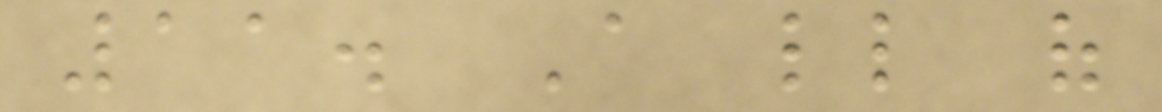11. A little of
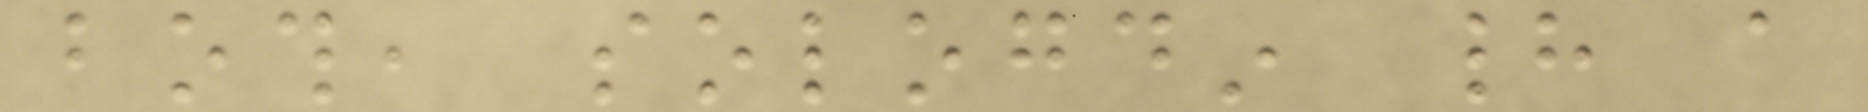both, sologdin had a
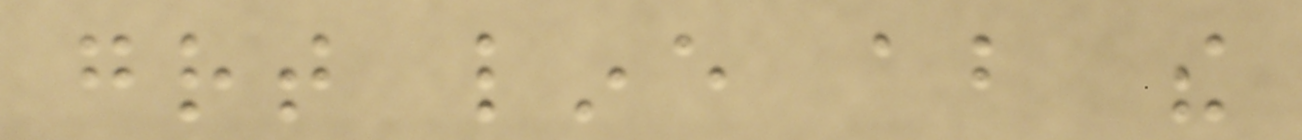great line about the
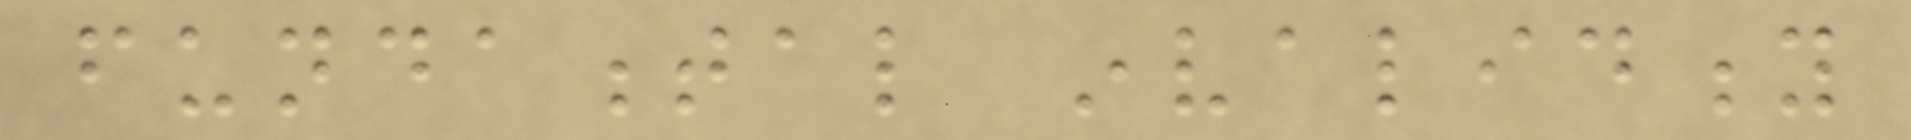fundamental invalidity
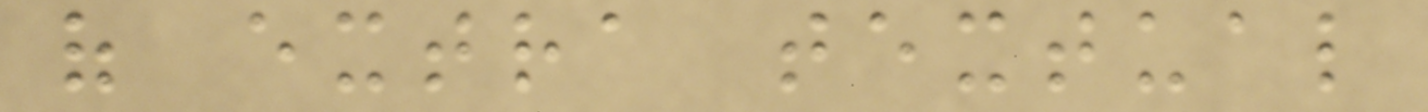of extra textual
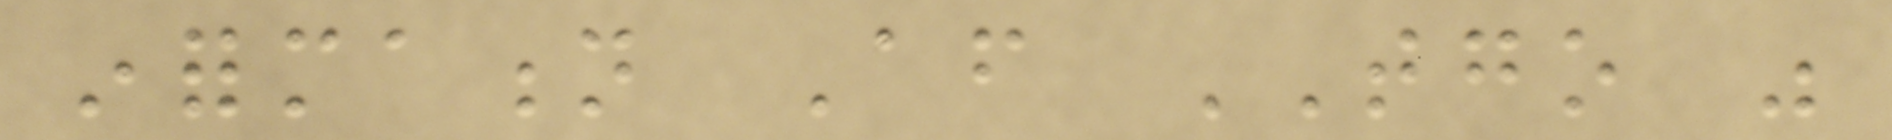information After TGO was
